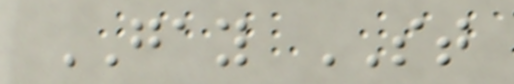GAY ST
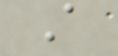A
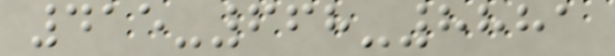415-668-8881
